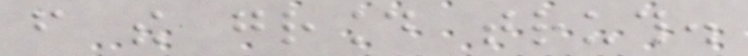from the ground truth.
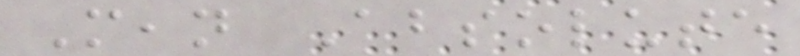Mean Absolute
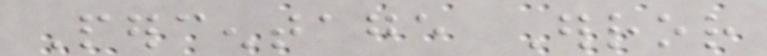Percentage Error
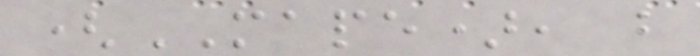(MAPE), but
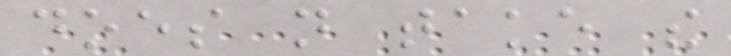does not take the
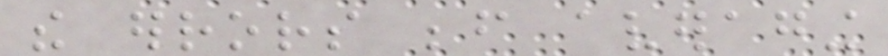the errors before averaging
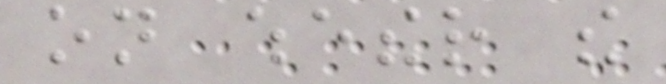on whether the
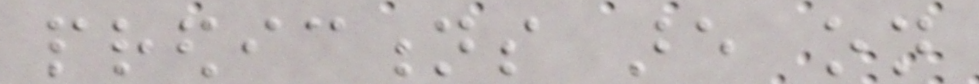predictions are on
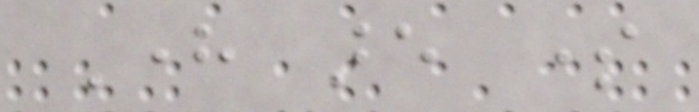Here are some
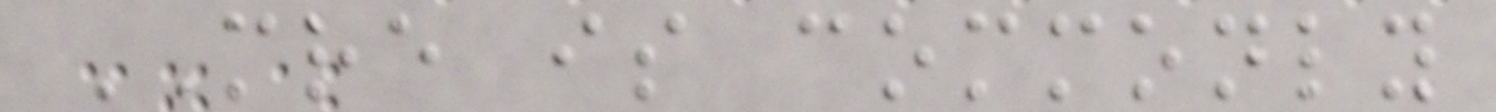MRE is commonly
